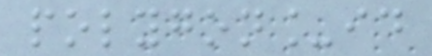polygon_id
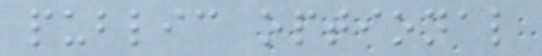public optional
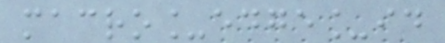macro_edge_id
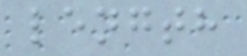length
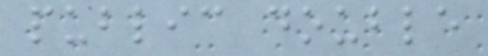public double
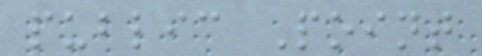public Point
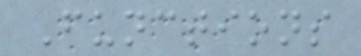Functions
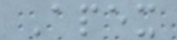Apex
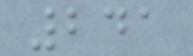241
